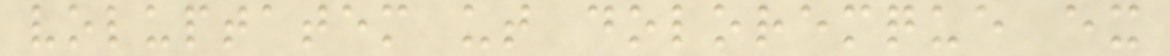voluptatem ut doloremque ex
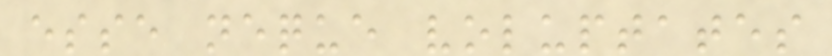esse neque voluptates
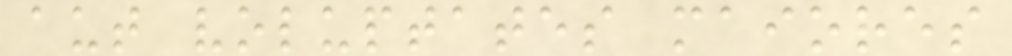aut voluptates maiores
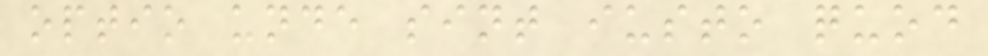optio unde sint iusto quod
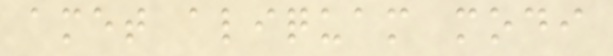amet aliquam modi
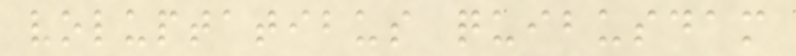voluptatibus quibusdam
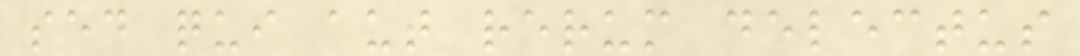sed qui aut rerum delectus
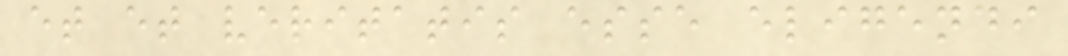et et veritatis esse eligendi
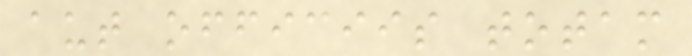aut officiis totam
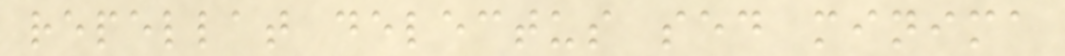repellat delectus sed minima
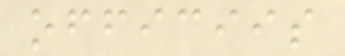officiis
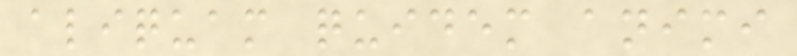aliquam quidem animi
